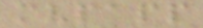mvpapp
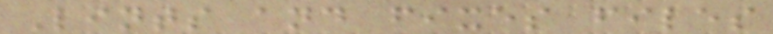Lints and fixes files
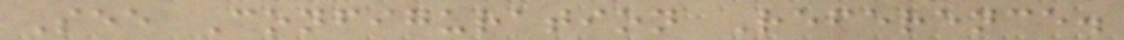See Configuration Reference.
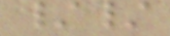//
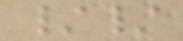//
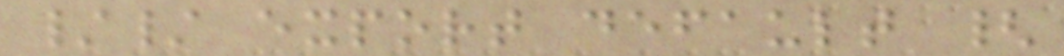// export default {
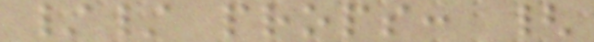// props: {
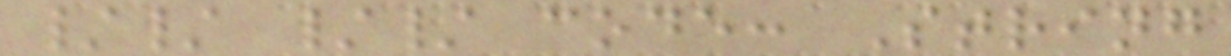// // code: String
